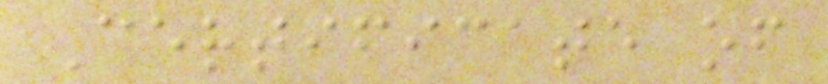Certificate of
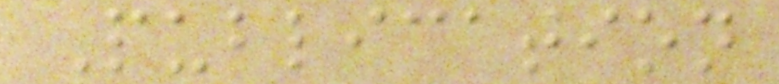Publication
